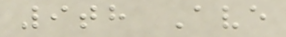9th Ave
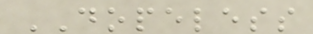DOPELESS
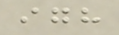igh
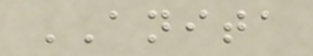ANITA
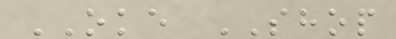OKE SHOP
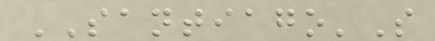SANTIAGO'S
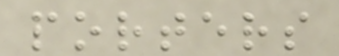porters
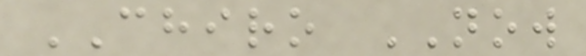CHIRO NOW
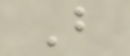B
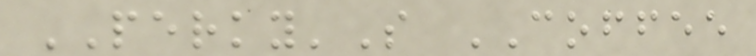PERKY'S COFFEE
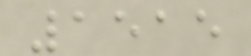1515
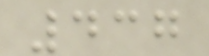437
